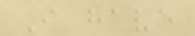I have
